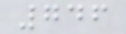746
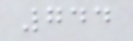744
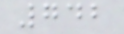742
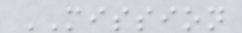MISSION
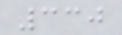330
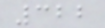322
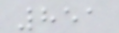851
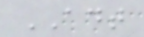ADT
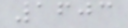1603
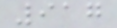917
